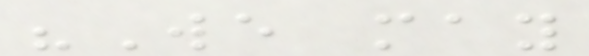"We may
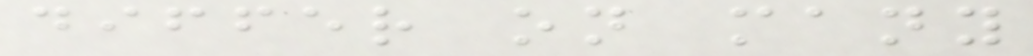differ on many
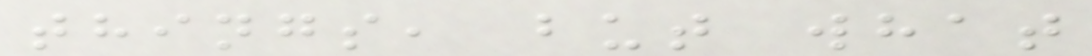things, but what
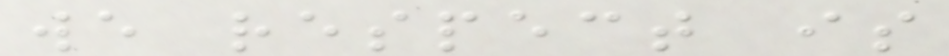we respect is
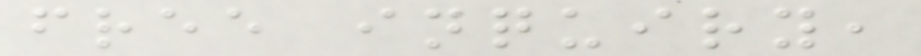free inquiry,
